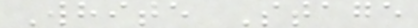White Stage
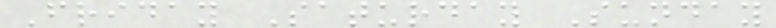Friday Saturday Sunday
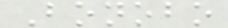Bonobo
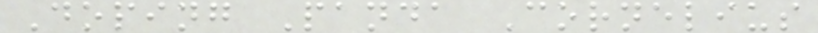Doping Panda Cornelius
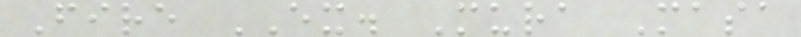Fire EX. Mura Masa
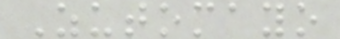Zutomayo
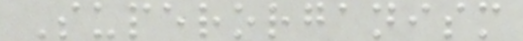Superorganism
